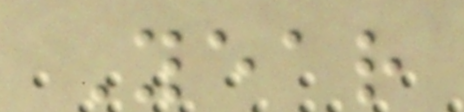Year
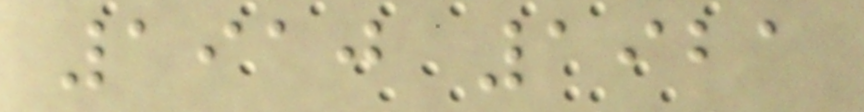1910 1921
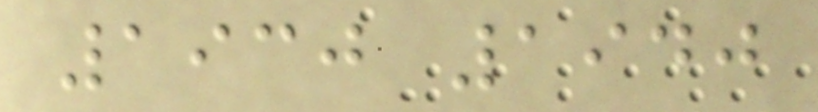1930 1940
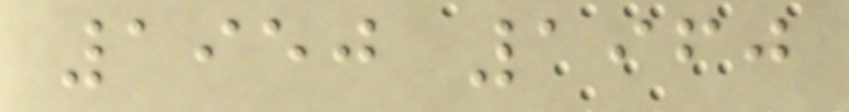1950 1960
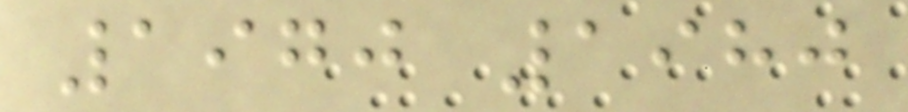1970 1980
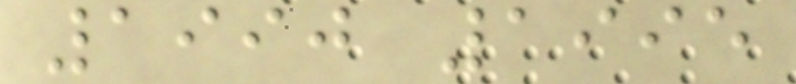1990 1995
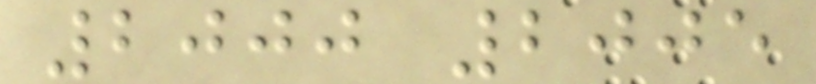2000 2005
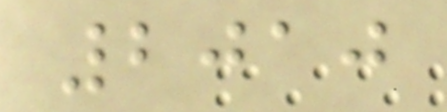2010
